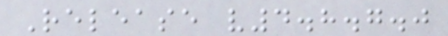Release v4.8.7.0
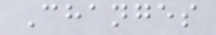Changes
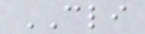CLI
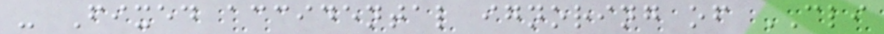- Fixed accidental ignoring of CLI
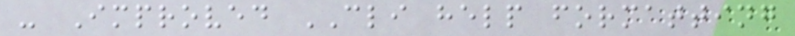- Improved CLI help formatting
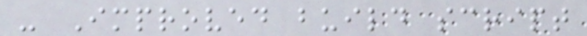- Improved build script
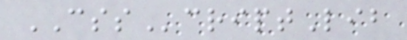CSScriptLib
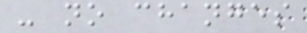- no changes
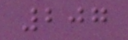207
